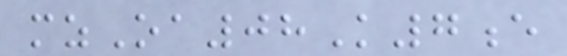mzOa08K7e
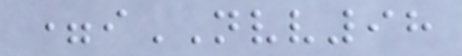=iNVV98
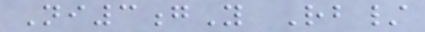Ni3gY Rb/
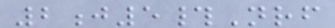2j5#Nrf
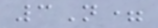3N=
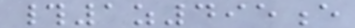#1z495e
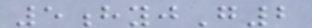5hyjG2
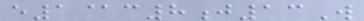e1@c8j13W
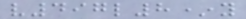v497l8*y
